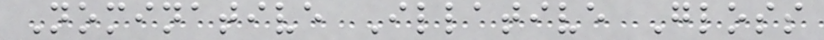Nominative Illative Gloss
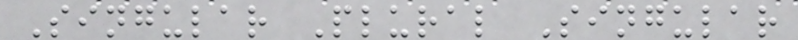Singular Plural Singular
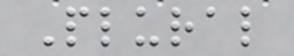Plural
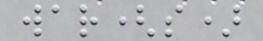war(s)
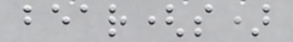bear(s)
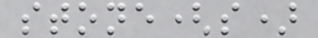stone(s)
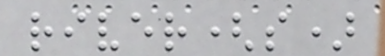river(s)
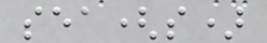sea(s)
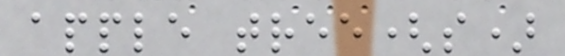apple tree(s)
